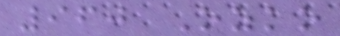960 Ozko
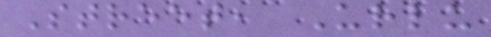Street, Urlu
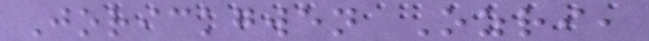Jorickgwen Ozri,
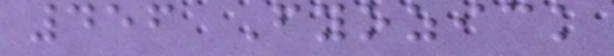456 Fyozick
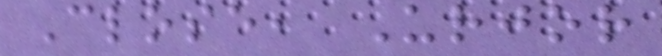Close, Urjor
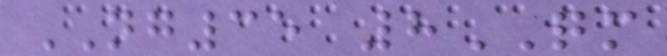NG35 8QM
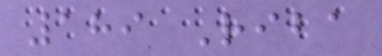189 Riba
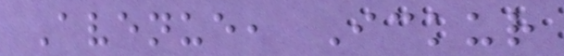Avenue, Ickur
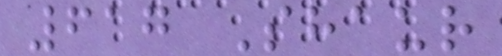617 Shaur
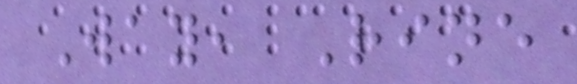Way, Rine
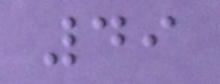49
